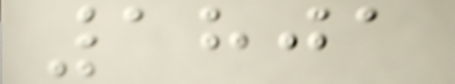1801
